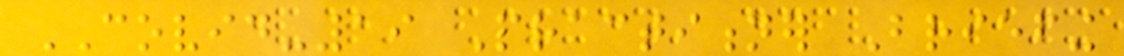COVID-19 Practitioner Briefing
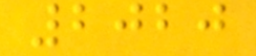2020
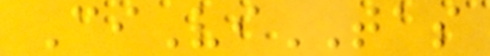CiViTAS
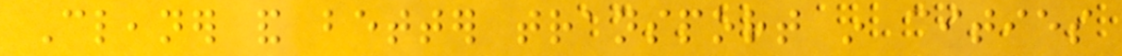Cleaner and better transport in cities
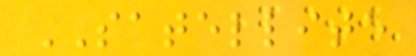SATELLITE
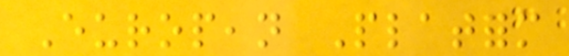European Platform
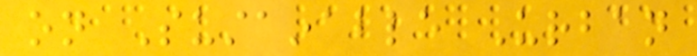on Sustainable Urban
